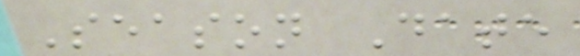Season Date
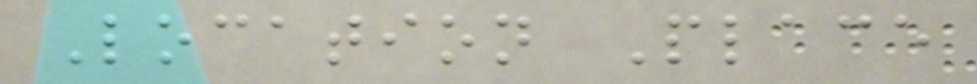Location Place
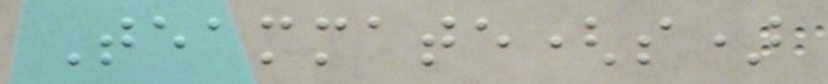Teammate(s)
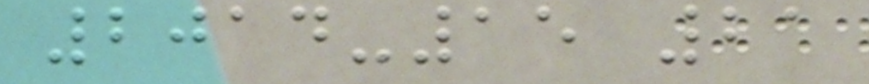2014-15 21
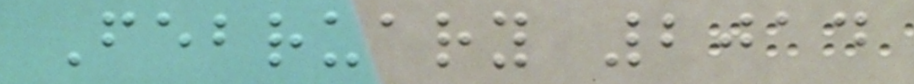February 2014
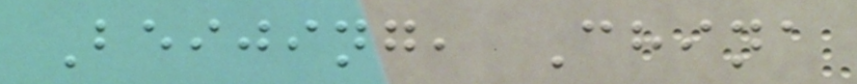Beijing, China
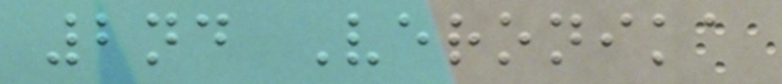2nd Veronika
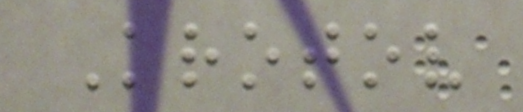Krotov
